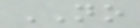NO
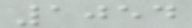1054
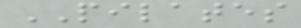PILATES
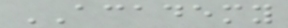ACADEMY
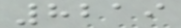8219
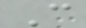C
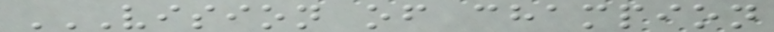VISION OF CHAMPION
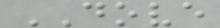DOVE
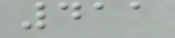411
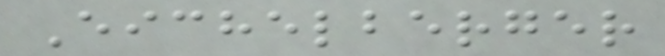Eichelberger
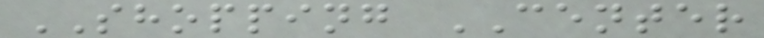SHOPPING CENTER
